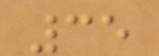35
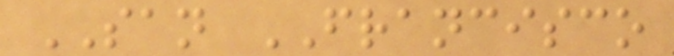SAN FRANCISCO
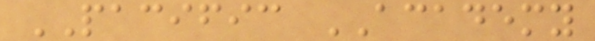PACIFIC ACADEMY
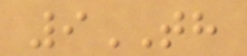9TH
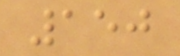150
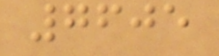7605
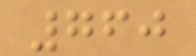760
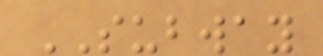SUBWAY
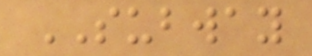SUBWAY
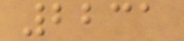2231
